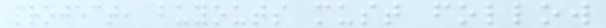project, buyouts must follow
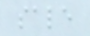sale
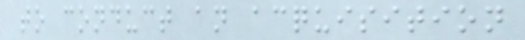to conduct an acquisition
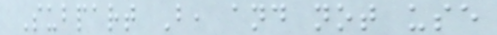Subpart B, and not use
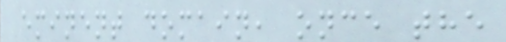eminent domain, once the
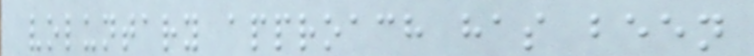voluntary approach has been
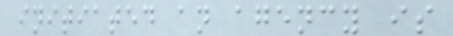initiated an agency is
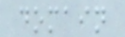domain
